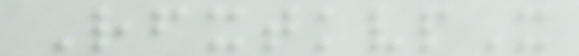RfxtkvpX
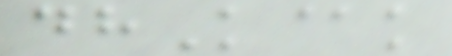dhK@k
